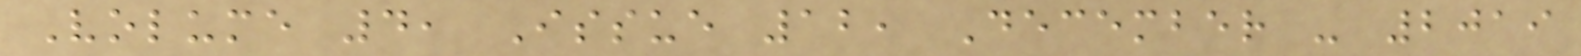Volume 4, Issue 12, December - 2019
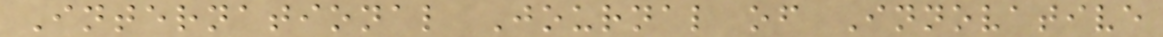International Journal of Innovative
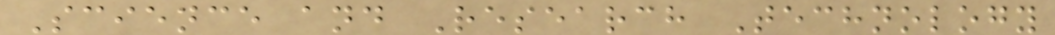Science and Research Technology
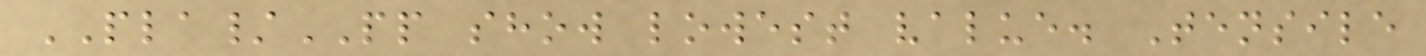PLA/PP show lowest value. Tensile
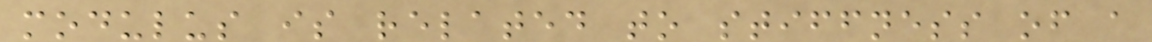modulus is related to stiffness of a
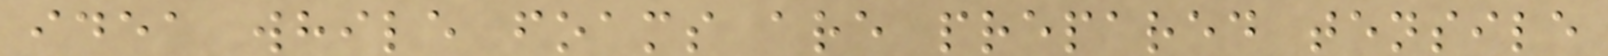idea while foams are prepared tensile
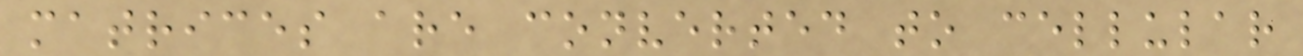matrices are converted to cellular
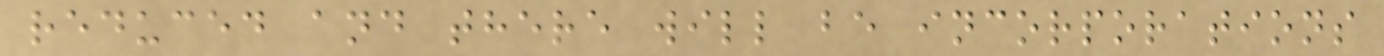reduced and there will be incorporations
